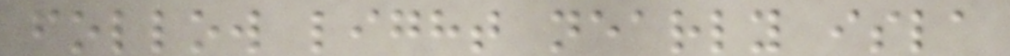follow light nearly isla
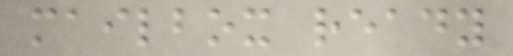mailbox ready
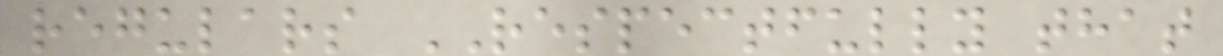regulars RESPECTFULLY that
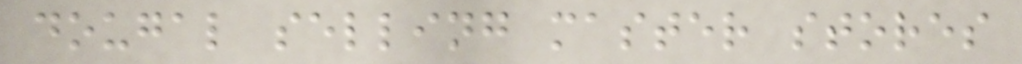dougal selling master stores
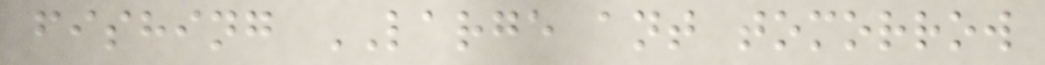fishing LARGE ant tomorrow
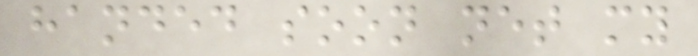handed soon net my
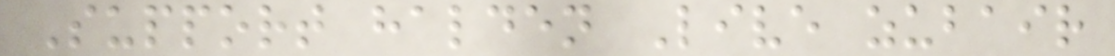Support halden Live zubair
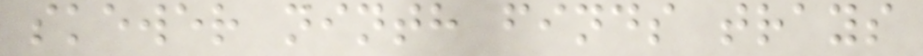skewer ninth finds trays
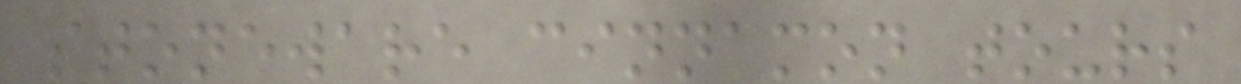stoneware cinnamon tours
